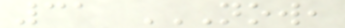31 NOW,
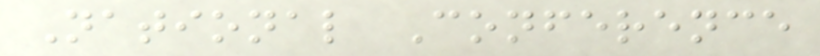National Conference
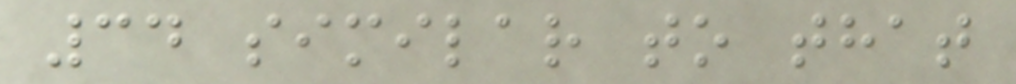34 similar to that
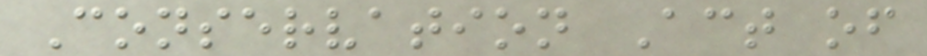Conservation Act of
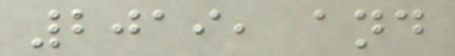2019, and
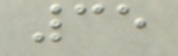35
